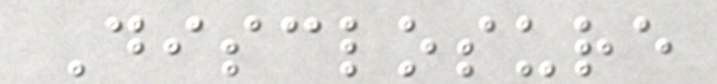Disclosure
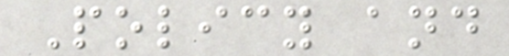Policy and
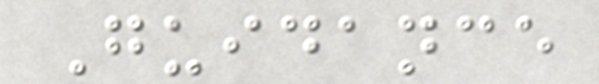Guidance
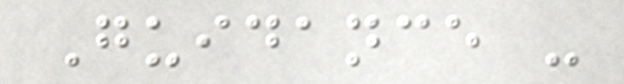Guidance -
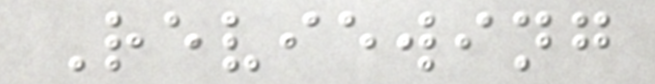Reviewing
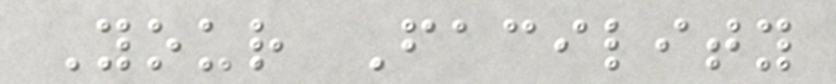Your Facility
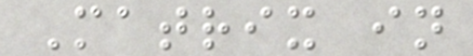Matrix in
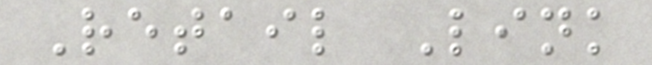Retail Link
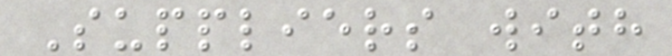Suppliers with
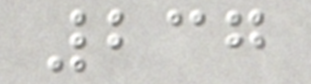237
